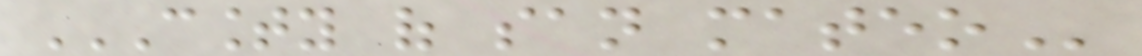COUNTY OF SAN MATEO
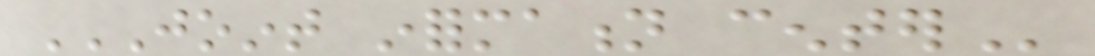JOINT INFORMATION CENTER
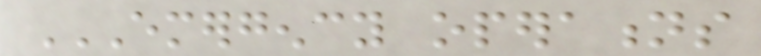EMERGENCY OPERATIONS
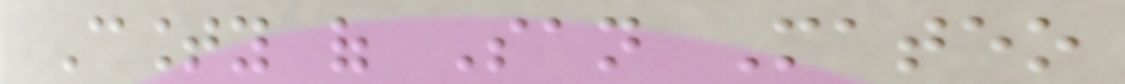County of San Mateo
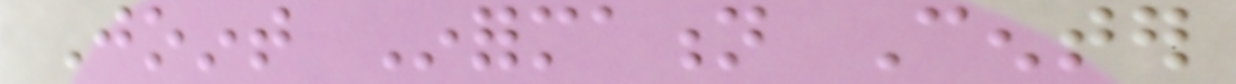Joint Information Center
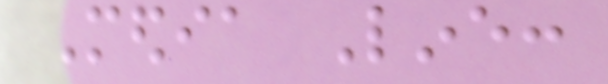Media Line:
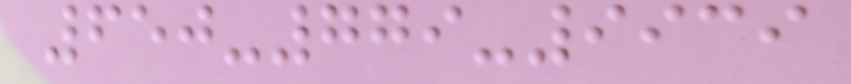650-779-9939
